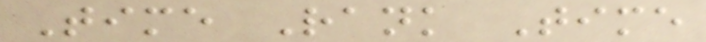Time Rank Time
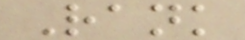Rank
